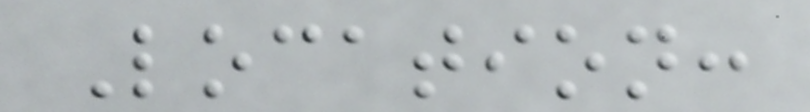Location:
